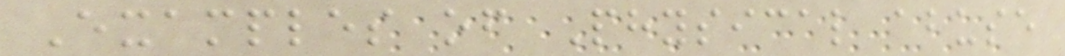Examples of Physical abuse
